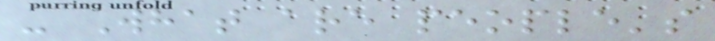- What are people's
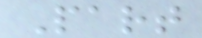Part
